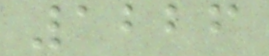1226
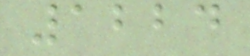1224
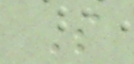S
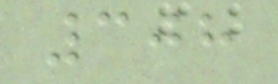308
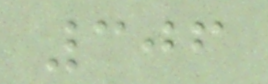306
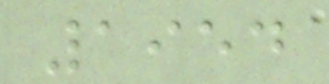1954
